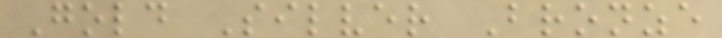Gold Silver Bronze
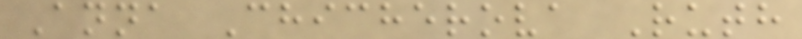Anna Chicherova Ruth
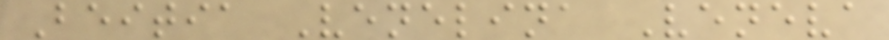Beitia Venelina Veneva
